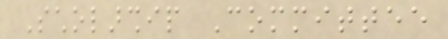Scholarship Committee
